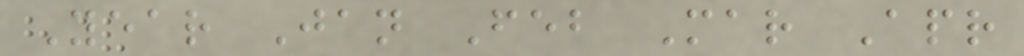Year Jan Feb Mar Apr
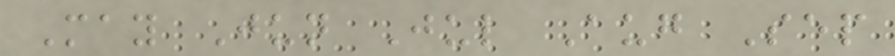May Jun Jul Aug Sep
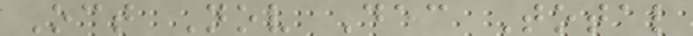Oct Nov Dec Total
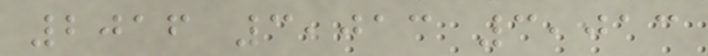2016 3,013 3,013
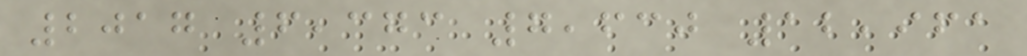2017 6,373 7,630 12,961
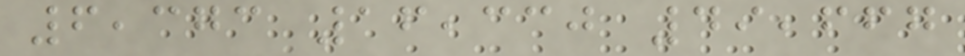6,373 16,330 49,667
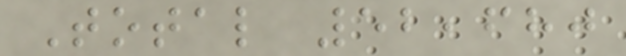Total 52,680
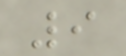9
